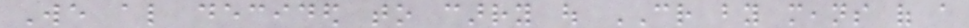We also decided to carry out CR by means of a
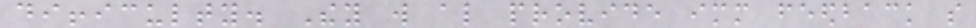difficulty. They will also provide immediate feedback so
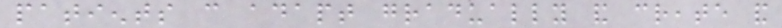patients can adapt gradually and create and
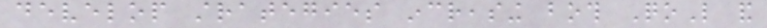develop strategies increasing both QoL and
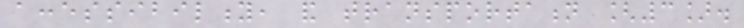accessibility, and transportation [3].
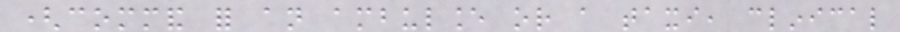(command for an ambulance or a taxi, clinical
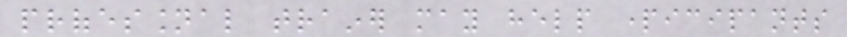professional trainer may help participants
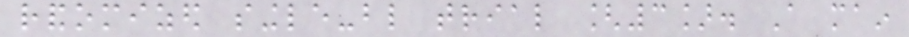randomized single-blind trial [3]. A main
